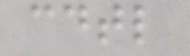cdtl
